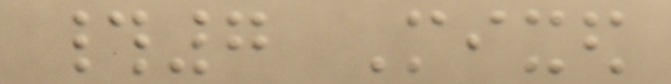#7 Mixed
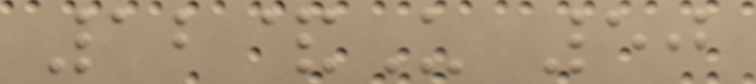12&U 50
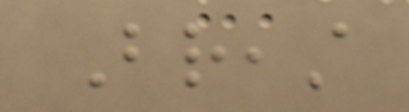Breast
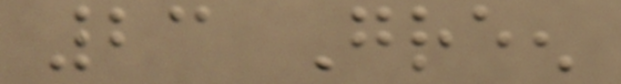23 Green
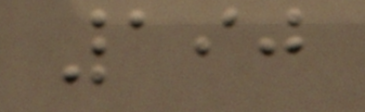190
